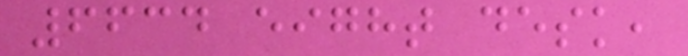6634 eight desk,
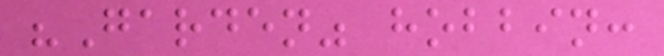"Garden" hobbin:
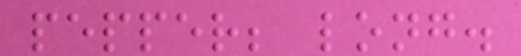pepper; long.
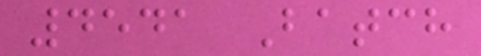4541 Batch
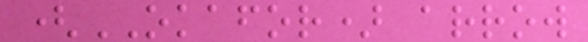(OKAFOR) arrow
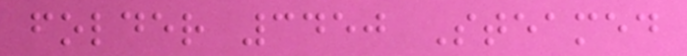folder 3450 Steamed
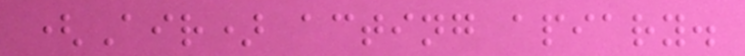(Air) acting apiary.
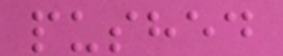pushed
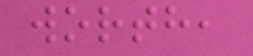worth,
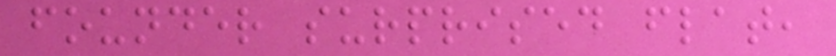founder surprised flat,
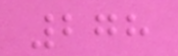278
